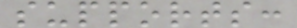supports:
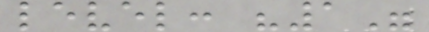level: "1"
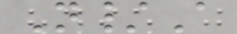N/A
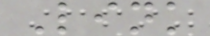Link
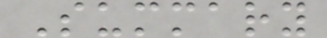Summary
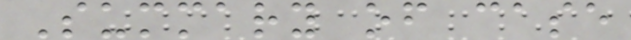Summary of case
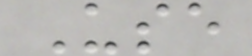Use
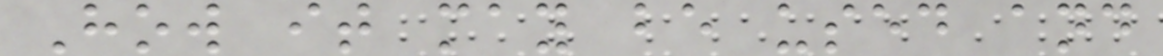How it may be used and
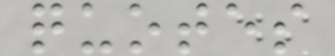quotes
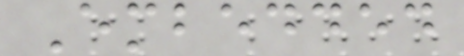Embedded
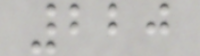220
